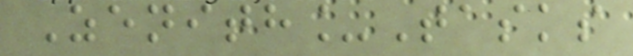Zenith_Tasks
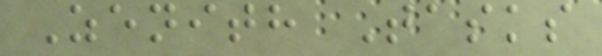Zenith Tasks
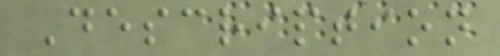Description
